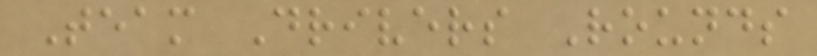Team Drivers Rounds
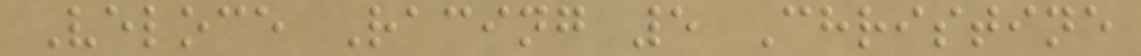Veloce Racing 5 Christine
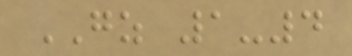GZ 1-4
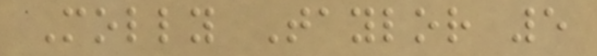Molly Taylor 5
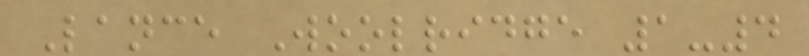Lance Woolridge 1-4
